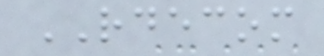RDECOM
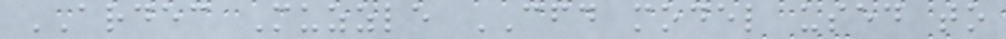ARDEC Muzzle CFD model used to
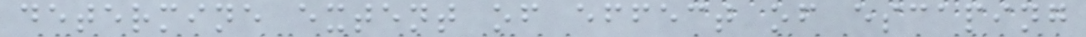determine extent of effect of escaping
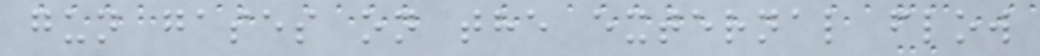gun gases on the external flow
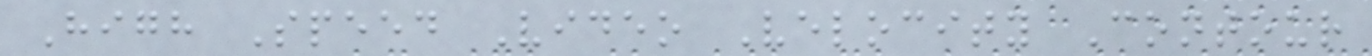High Speed Video Velocity Contour
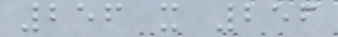256 x 256
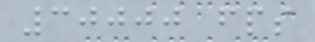30000 fps
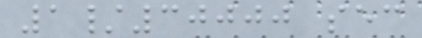1/30000 sec
